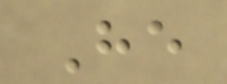He
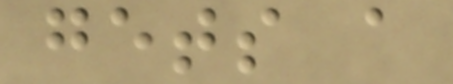gets a
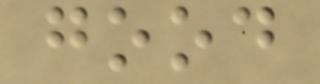good
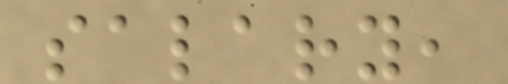salary,
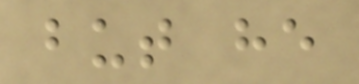but he
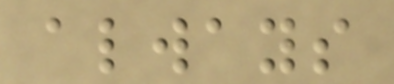always
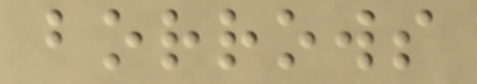borrows
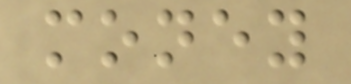money
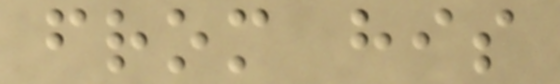from his
